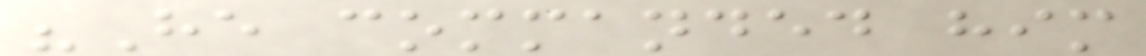"He commanded him
